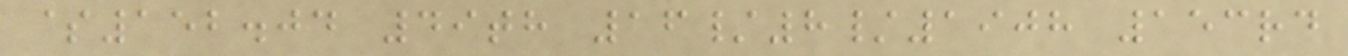$152.04 49th 16/8/1908 153rd
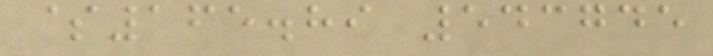$165.89 543745
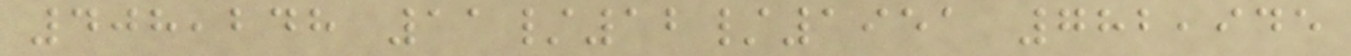408,248 11/12/1951 782,945
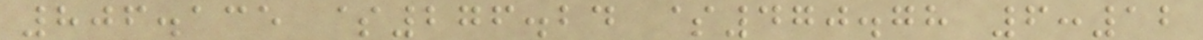806.135 $276.24 $470.78 6:12
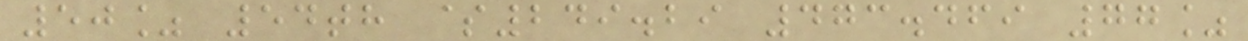50% 54th $249.29 473.469 77%
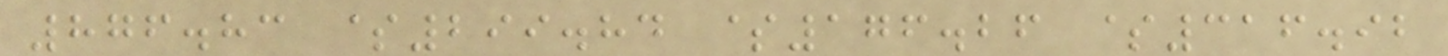876.83 $299.84 $176.26 $316.92
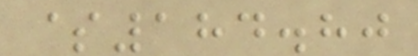$184.80
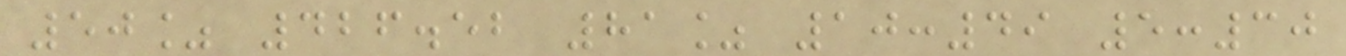50% 426.52 81% 10:49 5:30
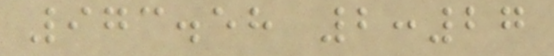973.58 2:27
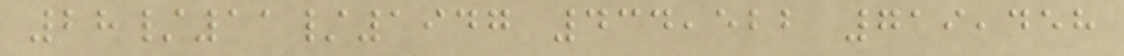28/11/1947 434,522 719,458
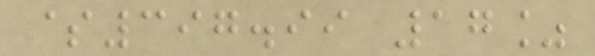$397.99 17%
